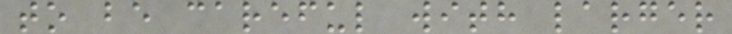to be careful with larger
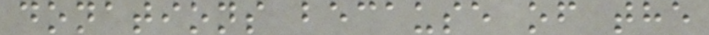donations because of the
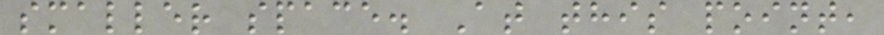smaller space. At this point,
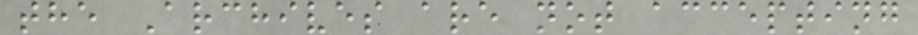the Archives are not accepting
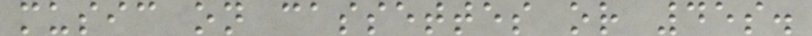music on cassettes or 45s.
